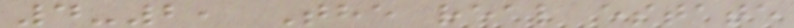4-2, The real estate
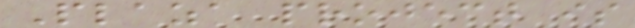Plaza project is
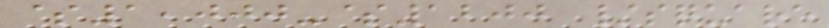$1,000-$1200 /square
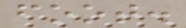foot.
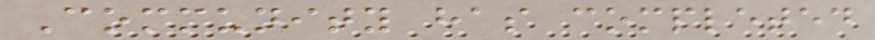Community has completed
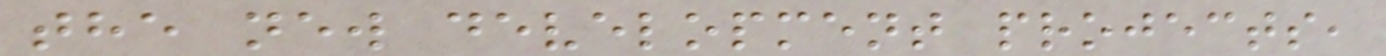the new development projects,
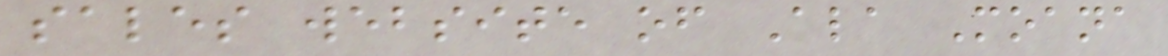sales website of Ala Moana
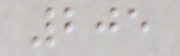205
